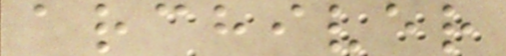archiver
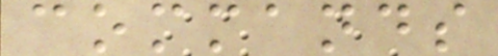commands
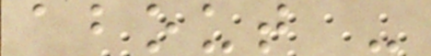about -
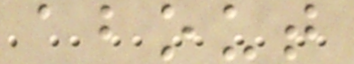about
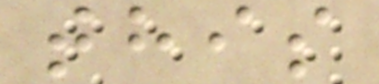this
